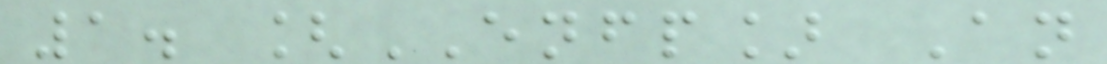1. [ENFP] An
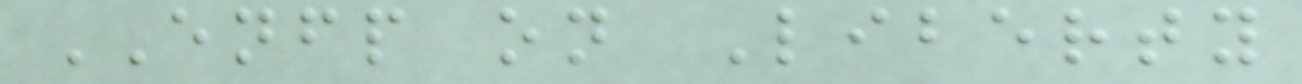ENFP on Liberty
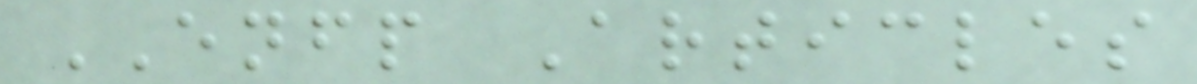ENFP Articles
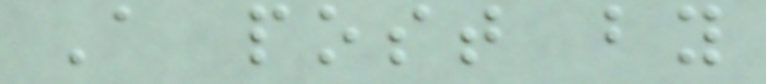A post by
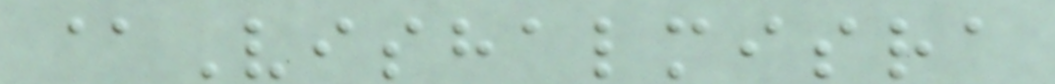@Vishalmisra
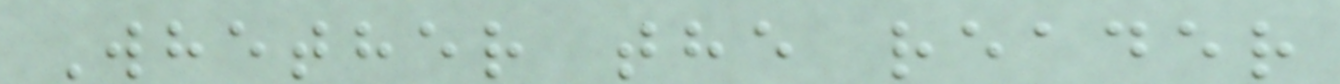Whether the reader
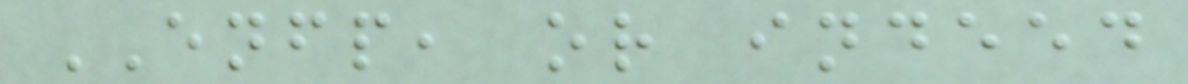ENFP, or indeed
